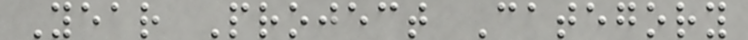Year Project Category
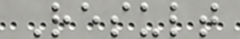Result
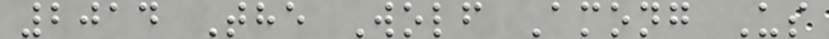2014 The Wolf Among Us
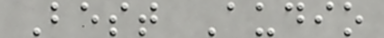Best Audio
